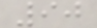90
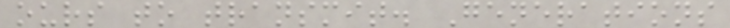ours to transmit. Generations
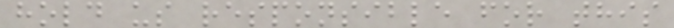hold us responsible for this
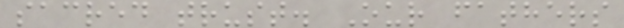sacred trust. Our fathers
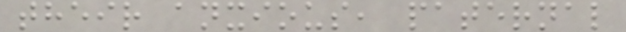their anxious, paternal
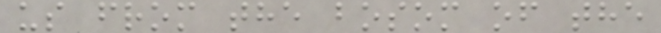us from the bosom of the
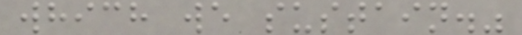which we sustain."
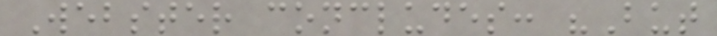Webster concludes: "But
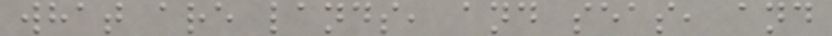what are lands, and seas, and
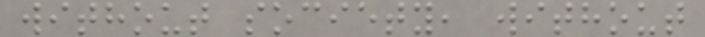without society, without
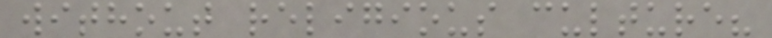without religious culture?
